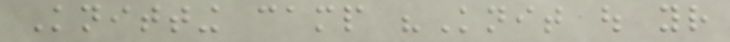Knitting camp "Knit out your
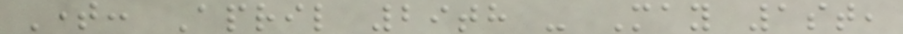Time: April 29th - May 1st,
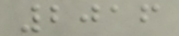2016
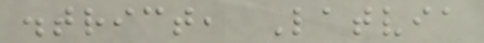district, Latvia
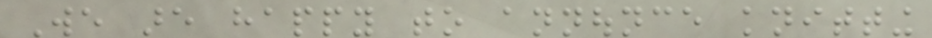We are happy to announce knitting
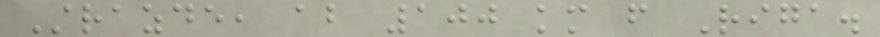Strazde, about 100 km from Riga.
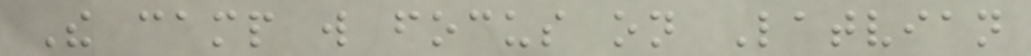The camp will focus on Latvian
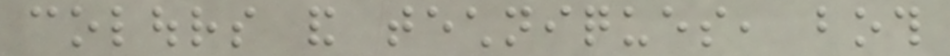colours and techniques, both
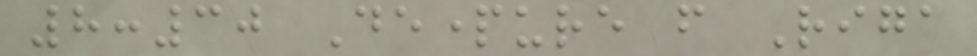8:30 Departure from Riga
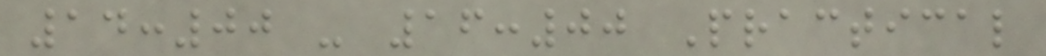14:00 - 16:00 Practical
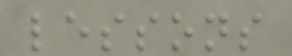lessons
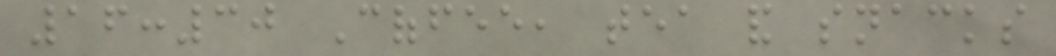16:30 Coffee, tea and snacks
